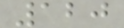120
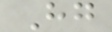Hg
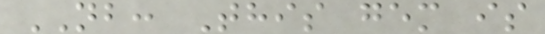NB: This gem is
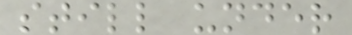still under
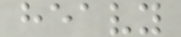heavy
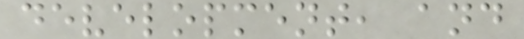development, and
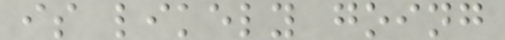is likely going
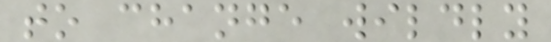to change wildly
